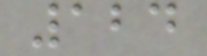124
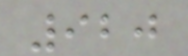920
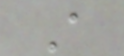A
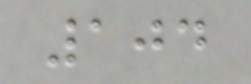104
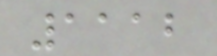1112
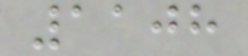1108
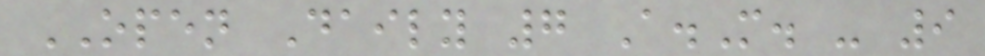OPEN Daily 7 A.M. - 9
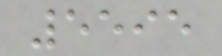5595
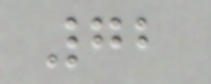72
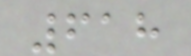618
